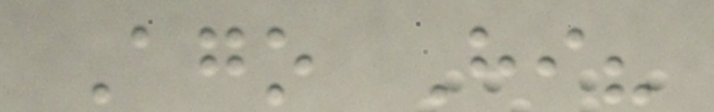Ago Hi?
